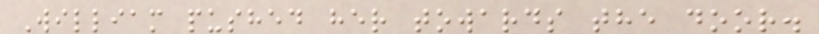William pushed her towards the door.
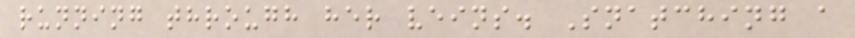running through her veins. Snatching a
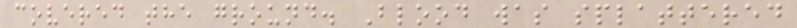covered the ground. Blood was splattered
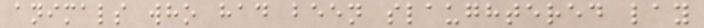animals who had been slaughtered lay
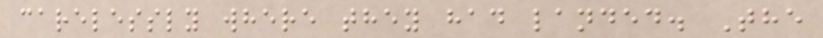carelessly where they had landed. The
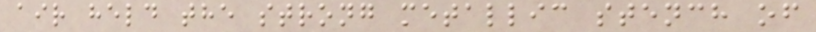air held the strong metallic stench of
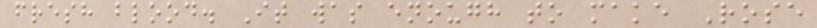fresh blood. It was enough to make Rose
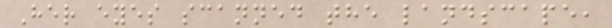Her eyes scanned the landscape,
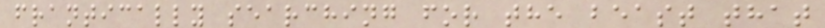frantically searching for the beast that
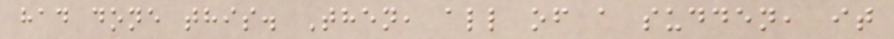had done this. Then, all of a sudden, it
